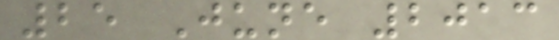25 June 2013
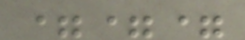===
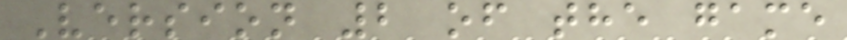Version 2 of the game
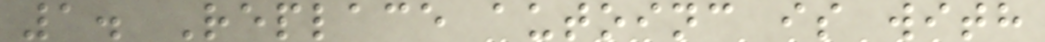1. Replace autoinc is with
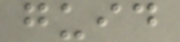guid
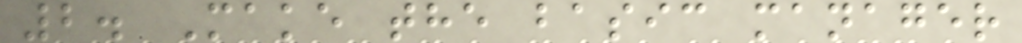2. Make the basic manager
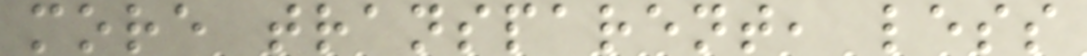more transparent, less
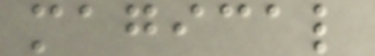magical
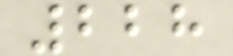228
